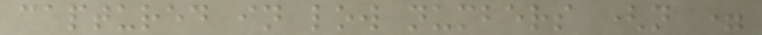captured in low numbers (n =
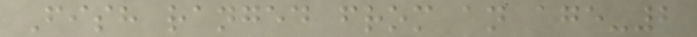Fish ranged from an age-2
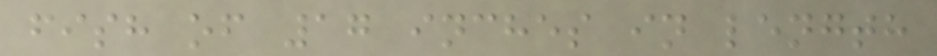fish of 17 inches in length
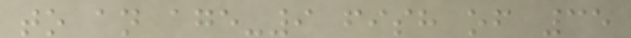to an age-9 fish of 35
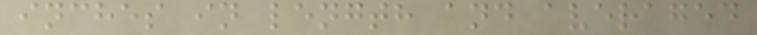inches in length and averaged
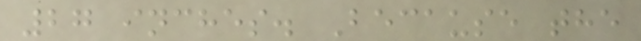27 inches. Because the
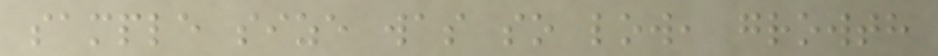sample size was so low, growth
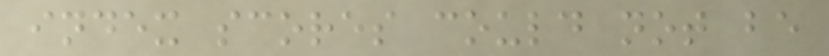index scores could not be
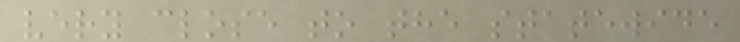very close to the statewide
